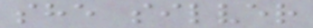she silver
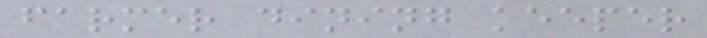farmer dining keeper
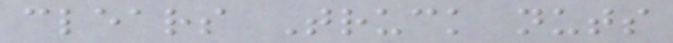clears Truck nuts
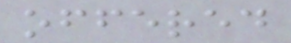offered
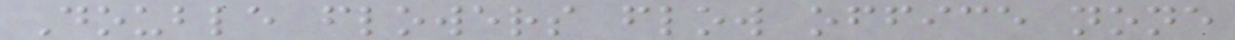Double flowers flow office none
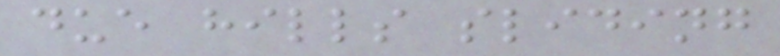due hills sliding
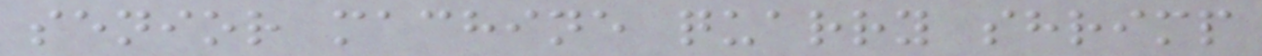senior machine quarry shrimp
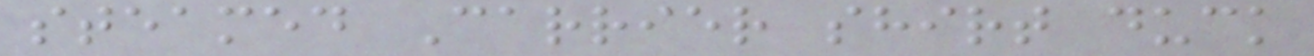steamed Carrier shirt duck
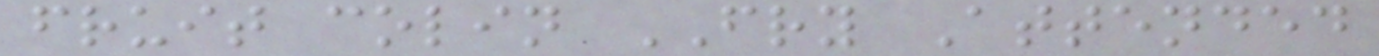fruit colin FRY Attended
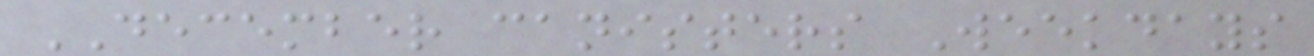DECEMBER canisters Weekdays
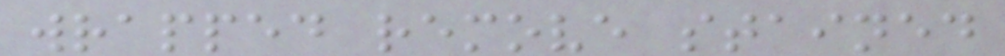wrapped remove stained
